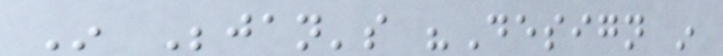In Bejan's "Design in
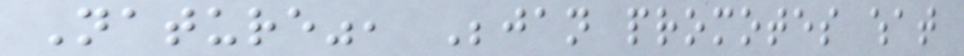Nature", Bejan promotes what
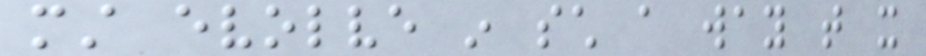must evolve in such a way that it
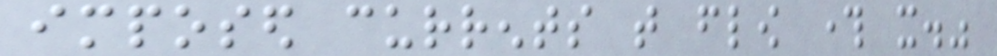imposed currents that flow through it."
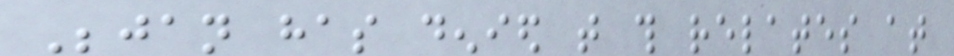Bejan has denied that this relates at
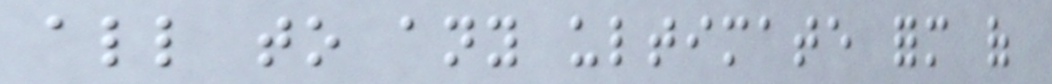all to any ultimate form of
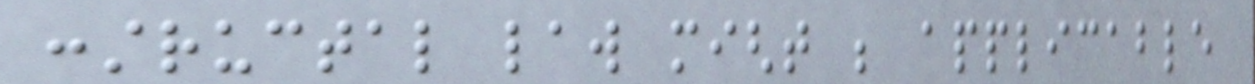constructal law might be applicable
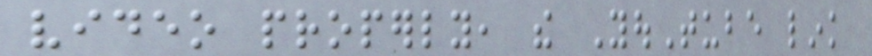video properly, the YouTube link
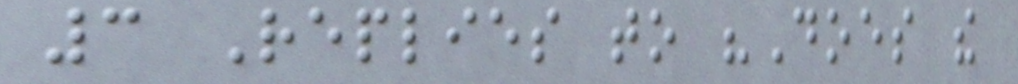3 Replies to "Does the
